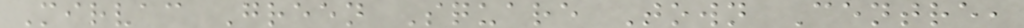Mirvac Green Square Town Centre,
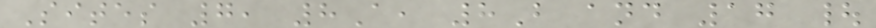Sites 7, 8A, 8B and 17 |
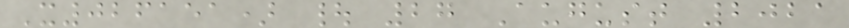X026151) | 27 August 2021
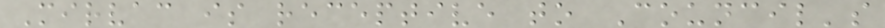Mirvac is receptive to Council's
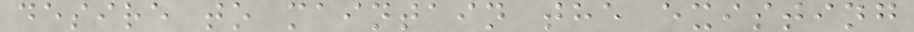desire to maintain the existing
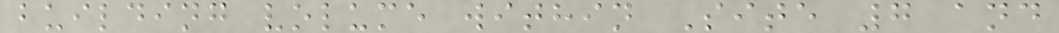building volume within Site 7 and
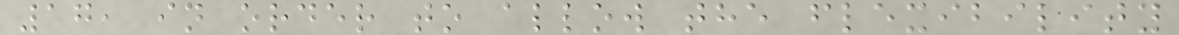17, in order to allow the flexibility
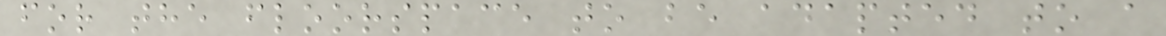for the floorspace to be adapted to a
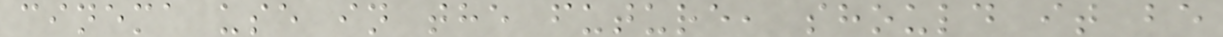cinema use in the future, should it be
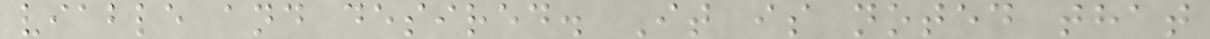viable and desired. It is noted that
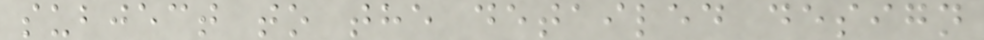subject to the detailed design
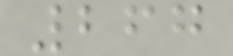267
